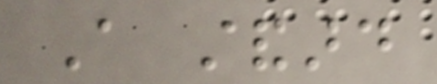A standard
